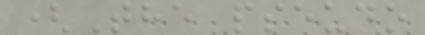(The pseudo
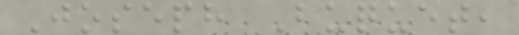Joseph Buquet,
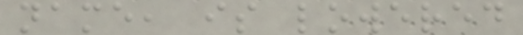name, is lowered
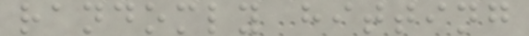randomly hitting
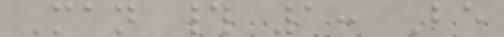Man # 1: Be
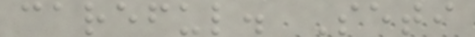careful. Seti
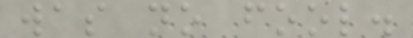was no fool.
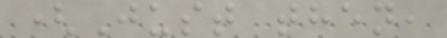(Just then,
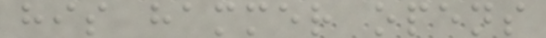his hammer opens
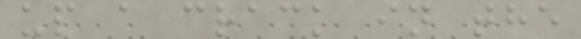up a crack in the
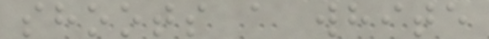shoots a white
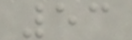53
